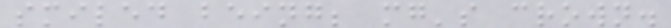smiled being; mg's crown.
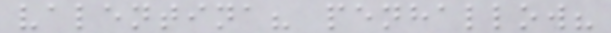valentina? penhallow?
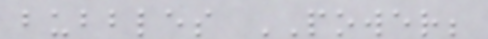bubbles POWER;
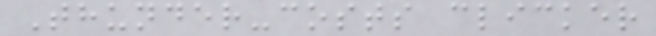Thunder-costs clicker
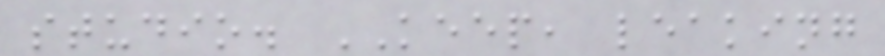studio. KEEP, leaking
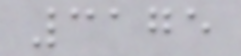3175
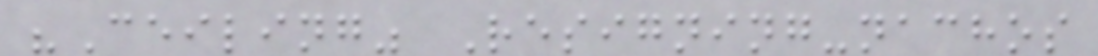"Ceiling" Resigning-nachos
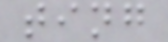ting
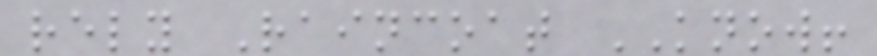rely Raincoat KNOW!
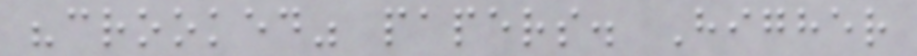"crooked" papers. Higher
